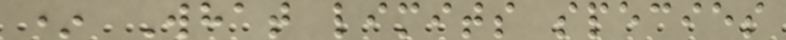* What limits species
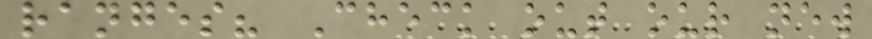ranges? Check out our new
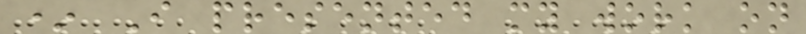* I presented my work on
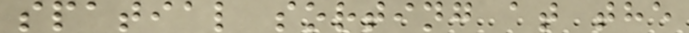spatial sorting at the
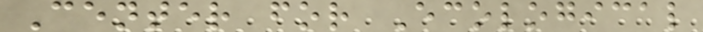Center for Ecological
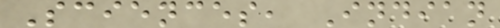Sciences, Indian
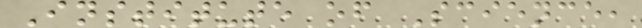Institute of Science,
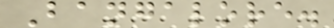Bangalore.
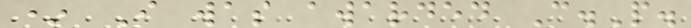* I was awarded C.P.
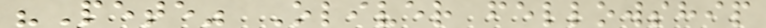"Pete" Oliver fellowship
